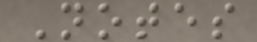Notes
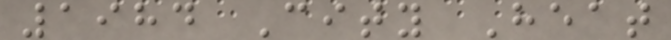1984 City Heat
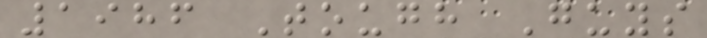1986 Tough Guys
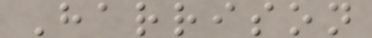Harrison
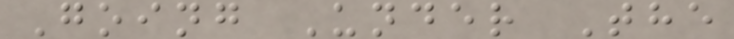Going Under The
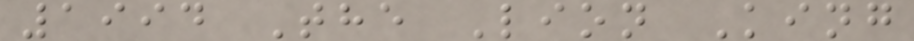1994 The Lion King
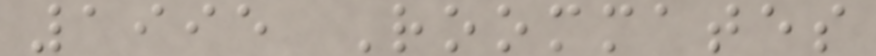1995 Roommates
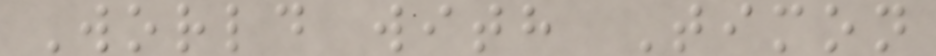World with Timon
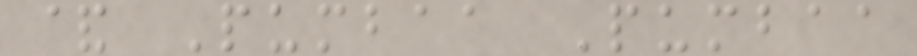& Pumbaa Pumbaa
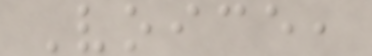Voice,
